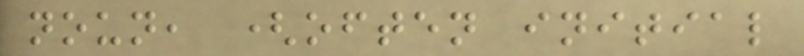noun, (often initial
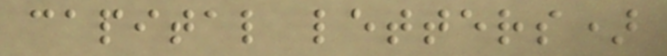capital letters)
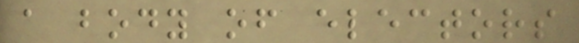a body of electors
